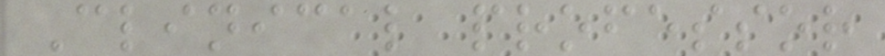Clinical professor
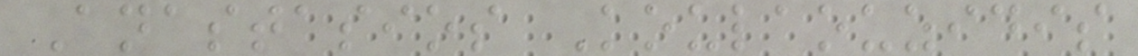Anastasios Koulaouzidis
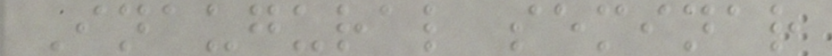Inaugural seminar
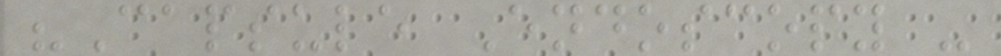"Capsule Endoscopy -
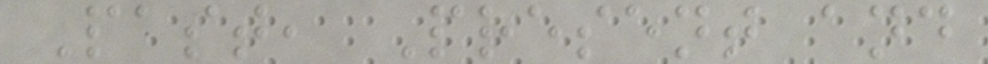Past, Present and
